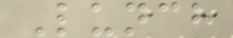Lunch
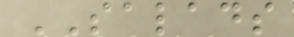SALADS
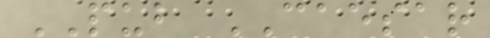PUB CAESAR
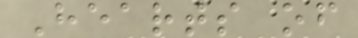Hearts of
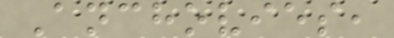Anchovies,
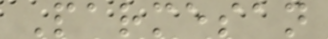Parmesan
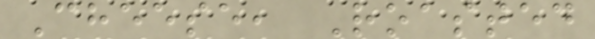Cheese, Roasted
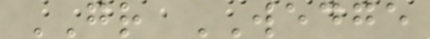GR WEDGE
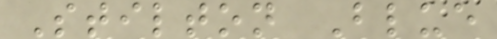Stilton Blue
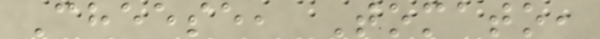Cheese, Tomato,
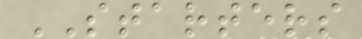STARTERS
